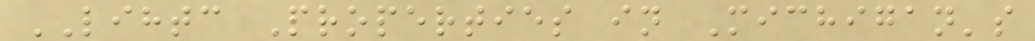LIHTC Properties in Michigan's
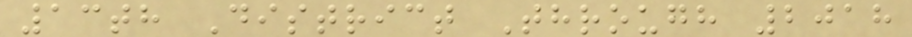13th District Through 2018
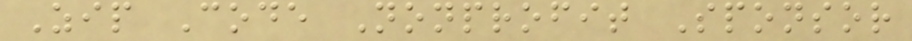Zip Code Nonprofit Sponsor
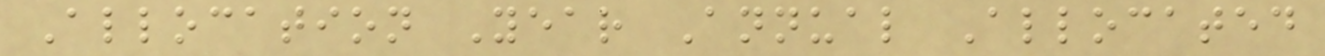Allocation Year Annual Allocated
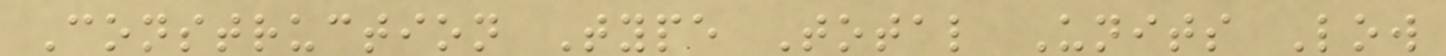Construction Type Total Units Low
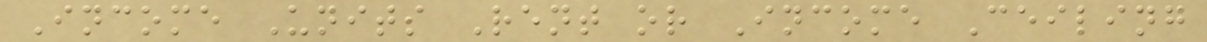Income Units Rent or Income Ceiling
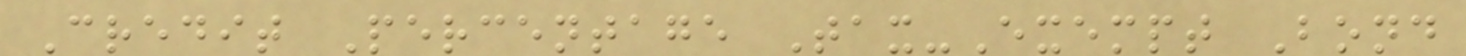Credit Percentage Tax-Exempt Bond
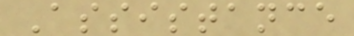Assistance
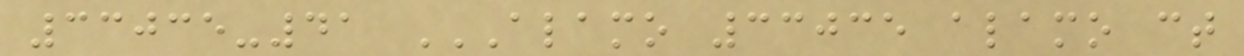33035-41 ALAMO 33035 ALAMO CT
